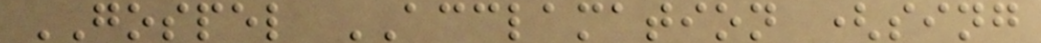GOSPEL ACCLAMATION (sing
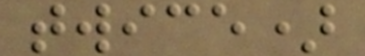twice)
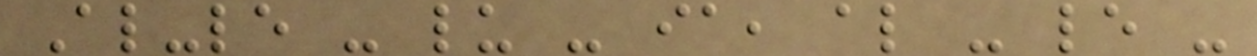Al-le - lu - ia, al - le -
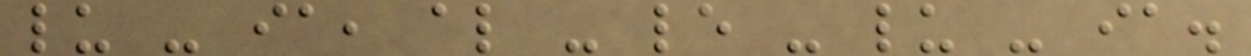lu - ia, al - le - lu - ia.
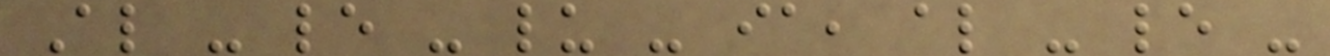Al - le - lu - ia, al - le -
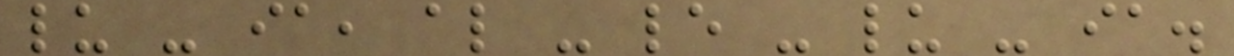lu - ia, al - le - lu - ia.
